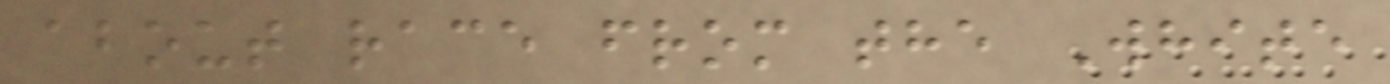about race from the White
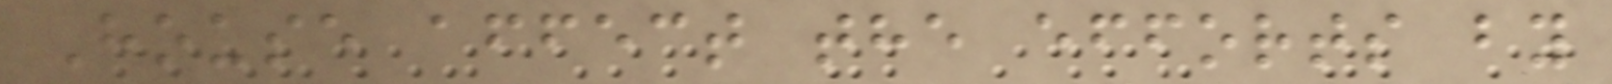House affect the efforts by
